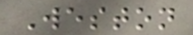Weston
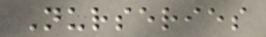Nurseries
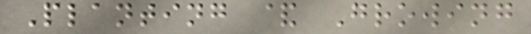Planting & Growing
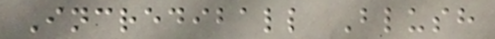Incrediball Blush
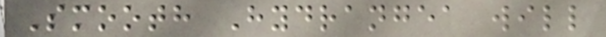Smooth Hydrangea will
